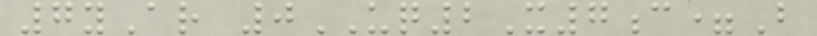7yAr 0UQ2X7c=B
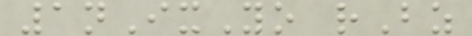1nIxYo rBz
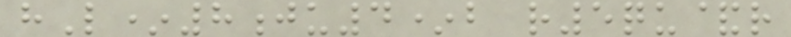hL*8ju4*b r5qu&r
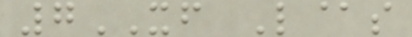7XF L@s
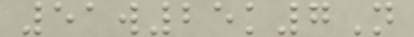51w25k7N
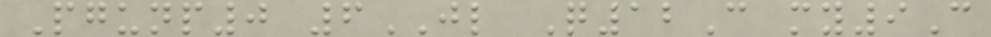Pgunp0 6JL Q12C my9C
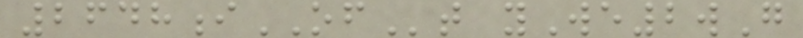2648iOFt yWe2wG
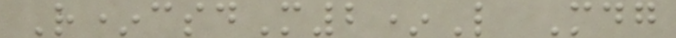R*csdM2*L Mdg
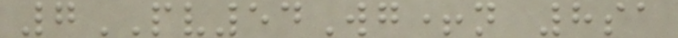7PV54Wg+n 8sa
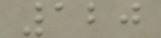120
